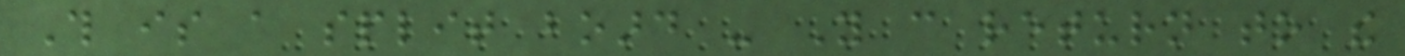This is a split board - You can return to the
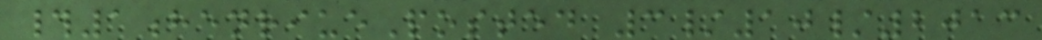#1henriuePosted 3/10/2013
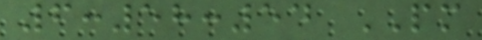6:58:54 PM
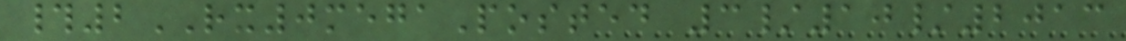#2RX0megaPosted 3/10/2013
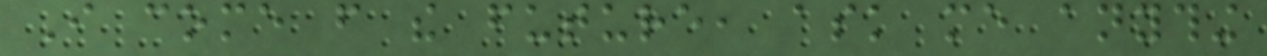I come from the future, ask me anything
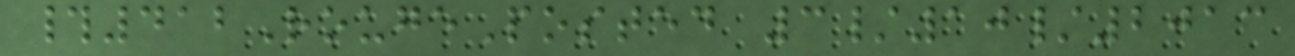#412RougePosted 3/10/2013
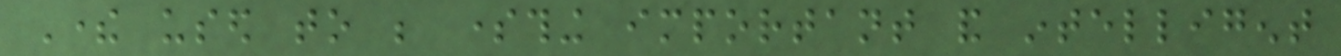There used to be something important and intelligent
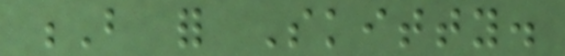B for Skitty.
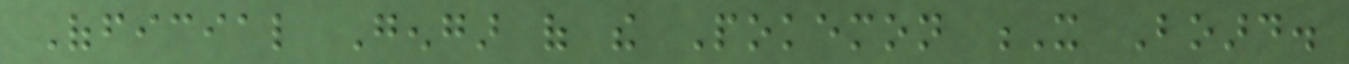Official Gengar of the Pokemon X Board.
